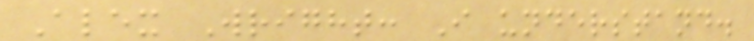Alex Wright: I understand.
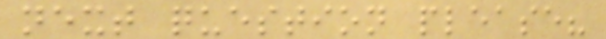next question please?
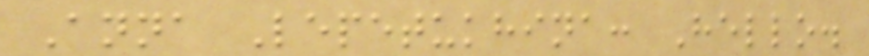Anna Lepetukhina: Hello.
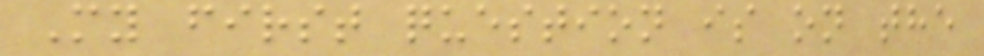My first question is on the
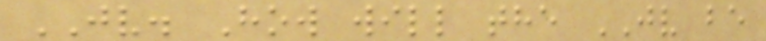JV. How will the JV be
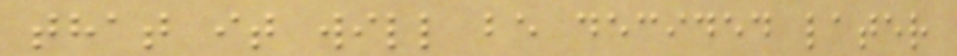that it will be decided later
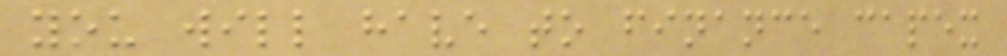you will have to finance capex
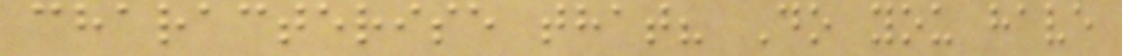characterise that? Do you have
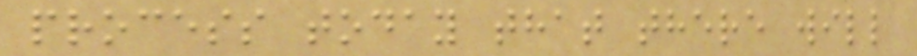process today that there will
